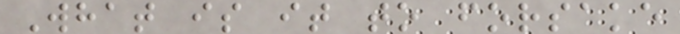What is it to forsake
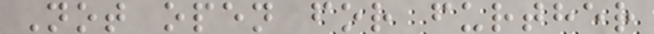Not open for further
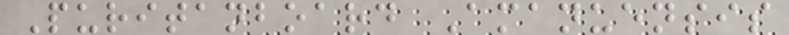Puritanboard Amanuensis
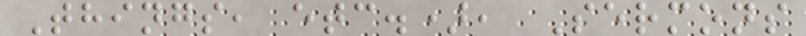Things, etc.), Sermons
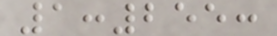1:255:
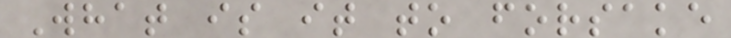What is it to forsake
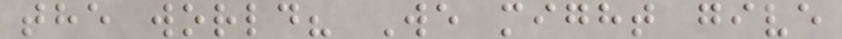the world? We might give
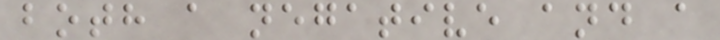both a negative and a
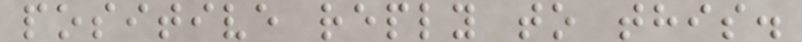positive reply to this.
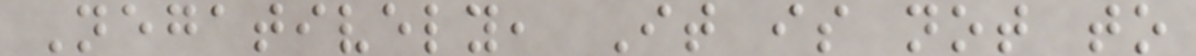Negatively, It is not to
